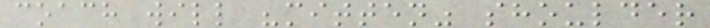coach will "mitten" shoulder
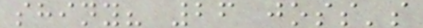shiny? 26 joss's
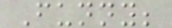Funny;
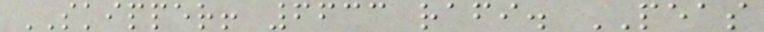SKIPPER! 6633 rafi. PEAS
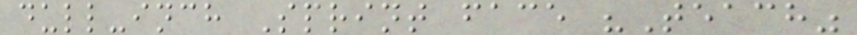dull-inch Sprint face "Teach"
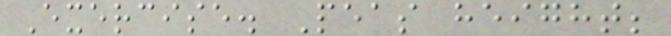Exercise. Peas height;
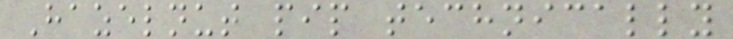Hazelnut pip technically
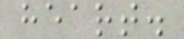heart.
